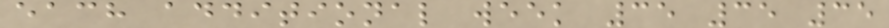each additional week 35 35 35
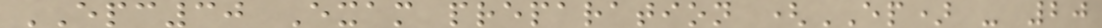EPC30 Exam preparation (EP) - 20
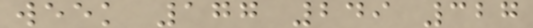week 177 249 327
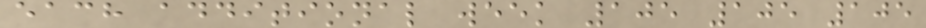each additional week 105 105 105
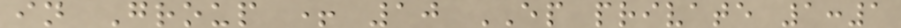in Group + 10 EP private 1:1
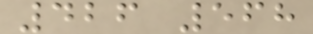426 568
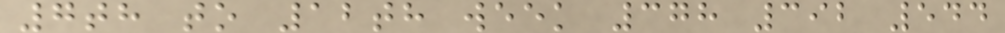7th to 12th week 378 392 544
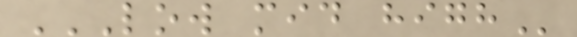LOW MID HIGH
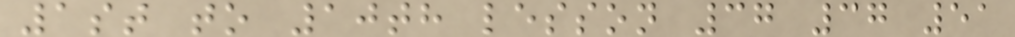1st to 10th lesson 37 37 51
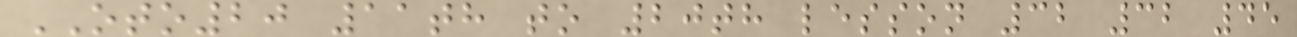OTO20 11th to 20th lesson 32 32 45
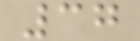37
